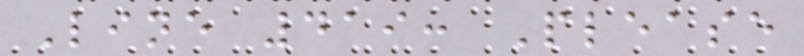Line 419: Please
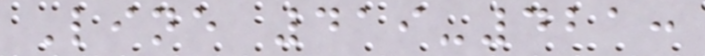Line 419-421:
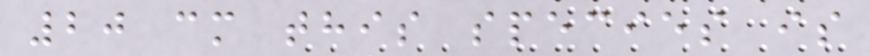20 cm this species is
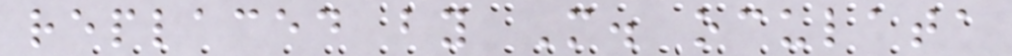replaced by M. oculata
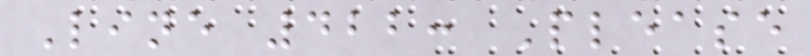Line 422: Please
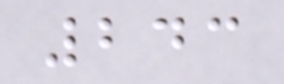243
